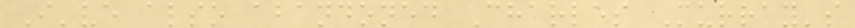I've also abandoned Charles Murray's
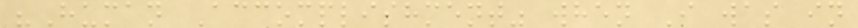"Human Accomplishment" when I was in
